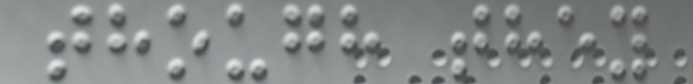though they
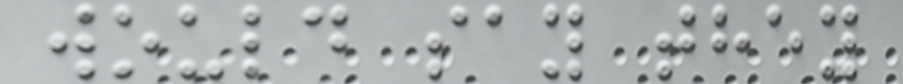would say they
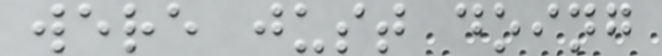were just doing
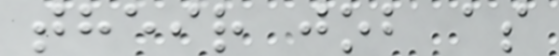their job as
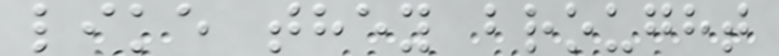like they brought
